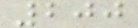200
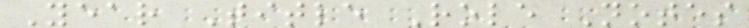Year Title Role Notes
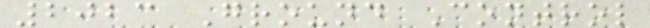2023 Ground Control
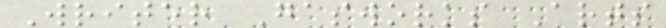Writer Gasworks Arts
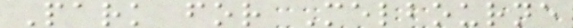Park for Melbourne
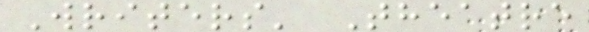Writers' Theatre
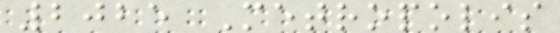2025 Metropolis
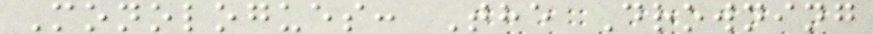Monologues: The Drowning
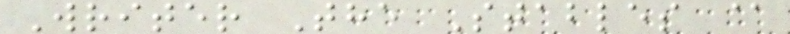Writer The Stables @
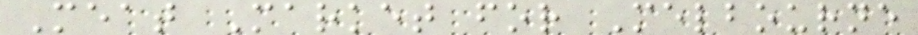Meat Market for Melbourne
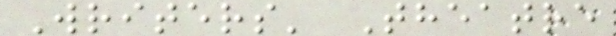Writers' Theatre
